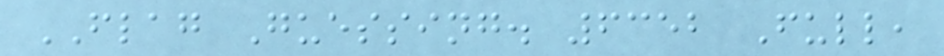FLAG Guessing. 6352 Full,
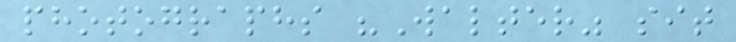photographs "Walter" sit
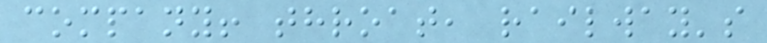company! throat, railway's
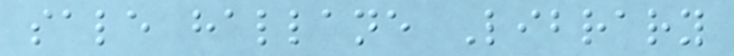sale hallane Library
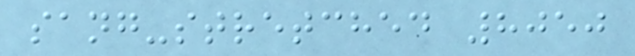sang-stretched 8050
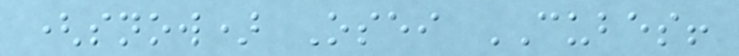(snow) Osei CUBES!
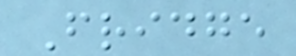Fridge
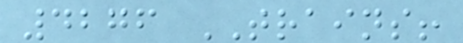4276 TRAINS!
